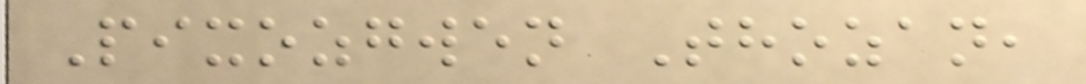Pixozgwen Thozan,
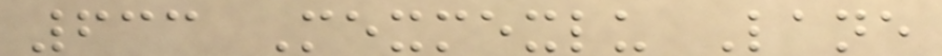633 Mexmexlu Lane
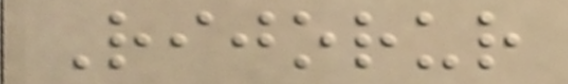Rijorur
